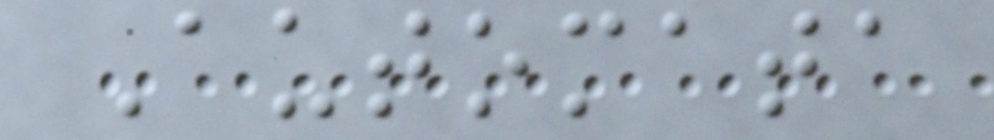Automata
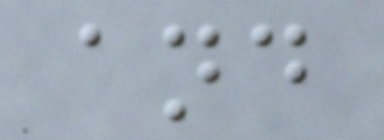and
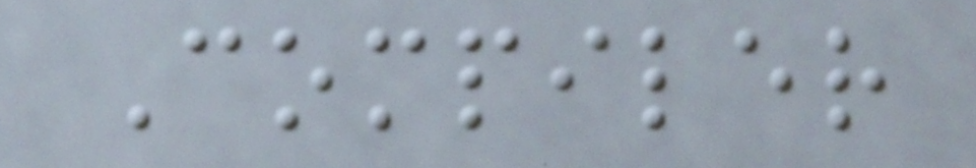Compiler
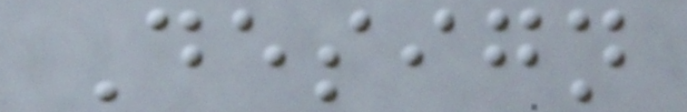Design
